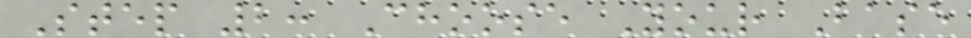Step 2: Choose Your Base
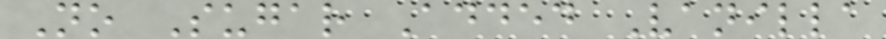No Sugar Added Vanilla
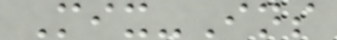Mix-Ins
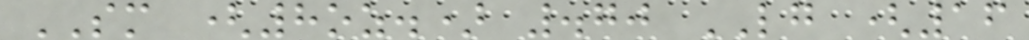SM (8oz.) .70 LG (16
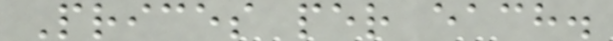Prices per each.
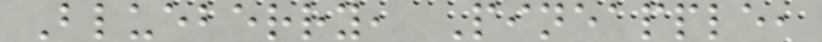Blueberry, Pineapple,
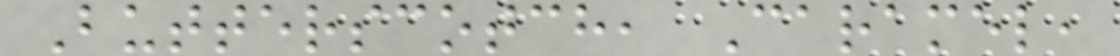Butterscotch, Caramel,
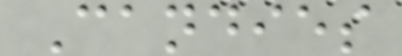Candies
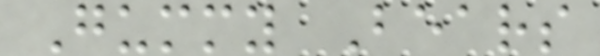Gummy Bears
